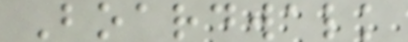Boardwalk
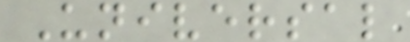Universal
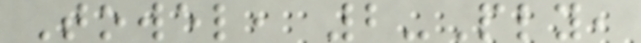Towel, 2-Ply,
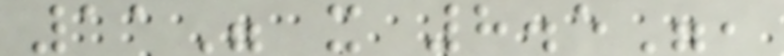11" x 8.5",
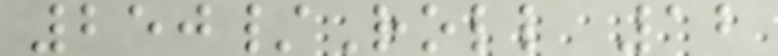250/Roll 12
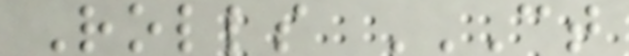Rolls CT
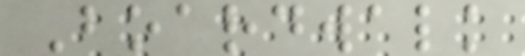Boardwalk
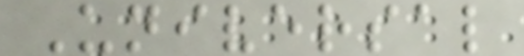Universal
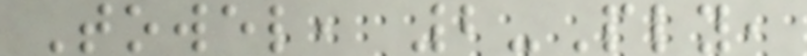Towel, 2-Ply,
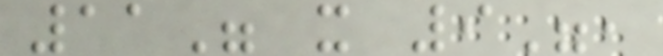11" x 9",
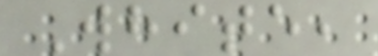White,
